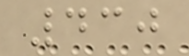430
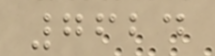7624
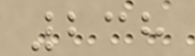238
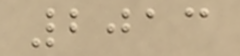2013
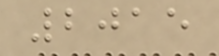2015
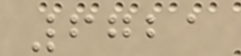6721
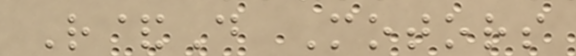R&D Motors
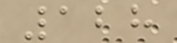128
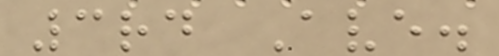3rd Ave.
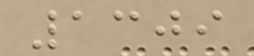1309
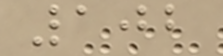102
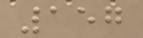157
